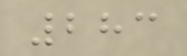283
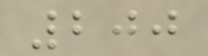200
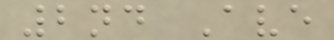2nd Ave
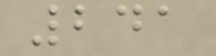241
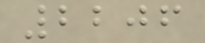2206
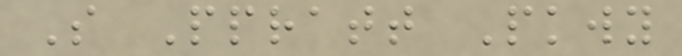S Ppratt Pkwy
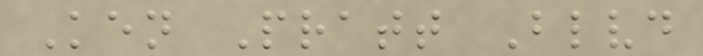Ken Pratt Blvd
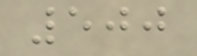500
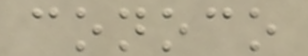conoco
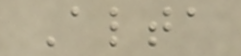Alta
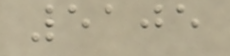5105
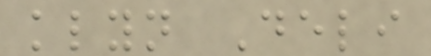klyn Deli
